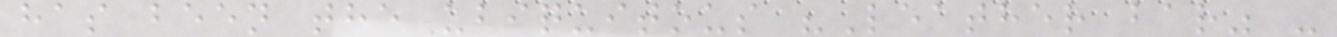has been the ubiquitous "Leather bar" -
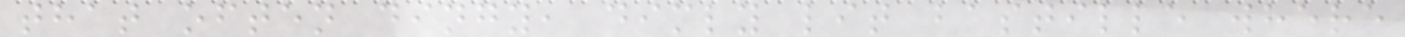that often dingy, dimly lit bastille where
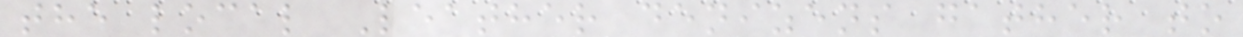the local Leather denizens gather to
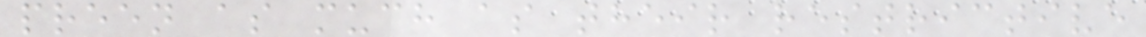preen as much as their restrictive
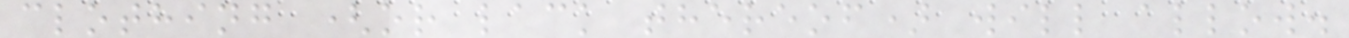clothing (or lack thereof) will allow.
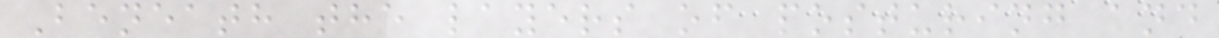Beneath the layers of posturing and
